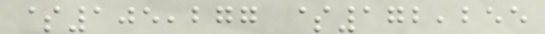$105,277 $172,255
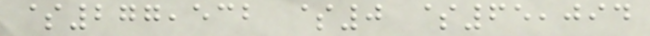$277,532 $0 $65,094
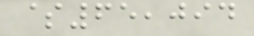$65,094
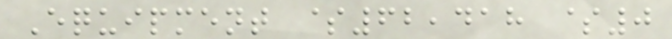Equipment $62,418 $0
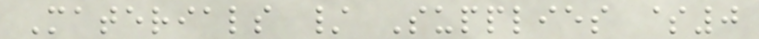Materials / Supplies $0
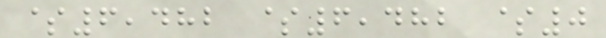$6,482 $6,482 $0
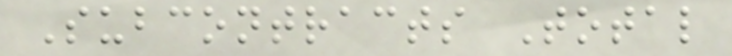Subcontracts Total
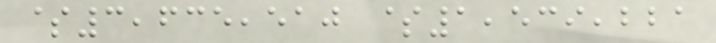$3,635,510 $1,539,221
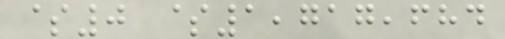$0 $1,717,684
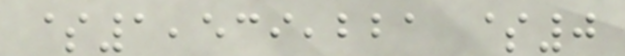$1,539,221 $0
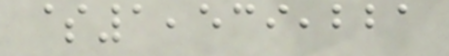$1,539,221
